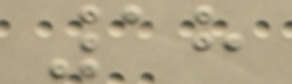18
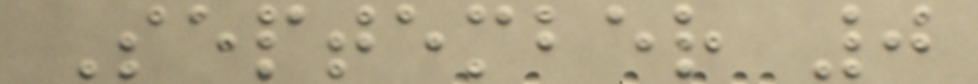September 0
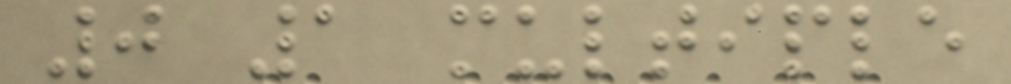0 1 multiple
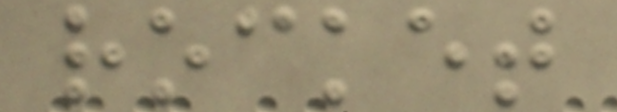rocket
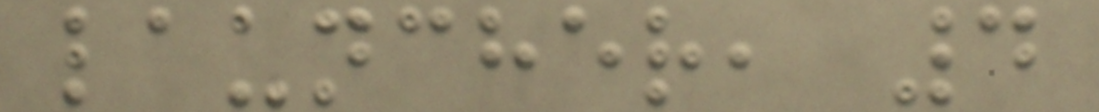launcher, 4
